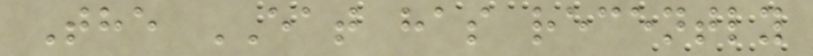The EAT has recently
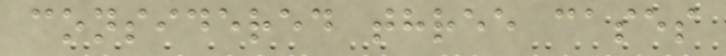considered three cases
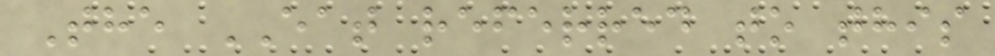The EAT referred to this
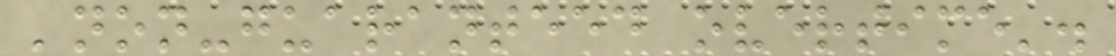'non-guaranteed overtime'.
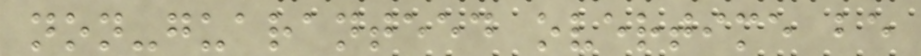non-guaranteed overtime be
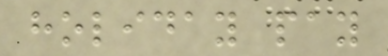holiday pay
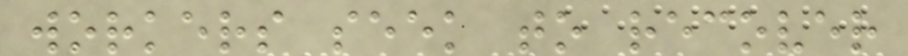workers seek to recover
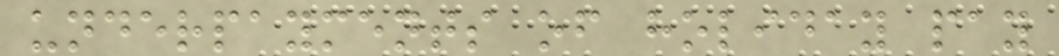underpayments of holiday pay
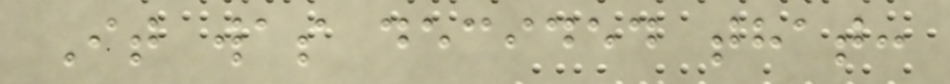It was decided that:
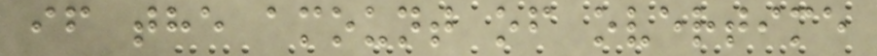if the amount of overtime
